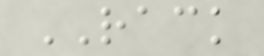RACK
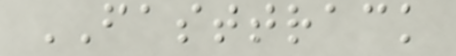FASTTRACK
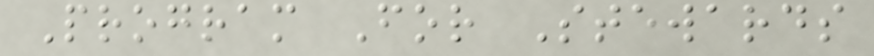Program For Stewards
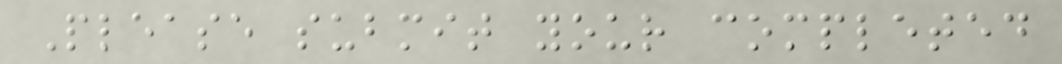Please submit your completed
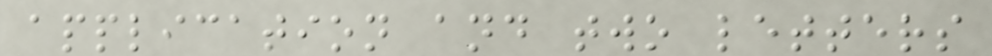application and two letters
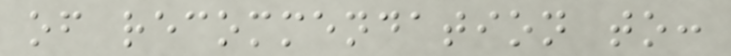of recommendation to:
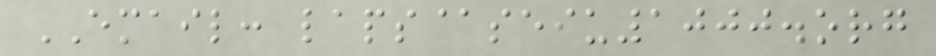EMAIL: laps@seiu1000.org
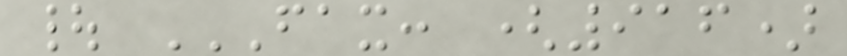| FAX: (916)
